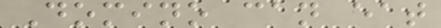Domino can eat
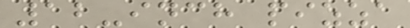12-inch pizza
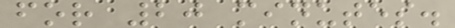for 20 minutes.
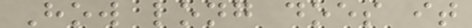How long does it
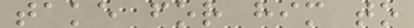take for him to
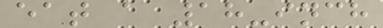eat a 18-inch
